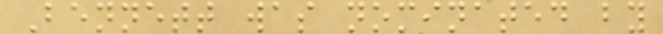Bennett was nominated by
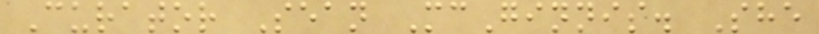Curator Sean McGinnis. She
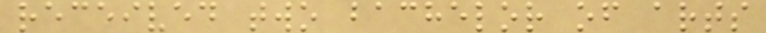received two bachelor of arts
